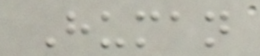Human
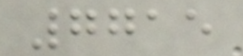7715
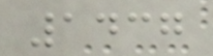1437
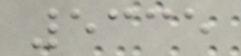5335
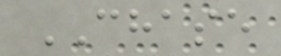CHASE
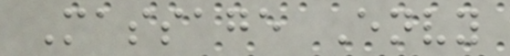Massage Envy
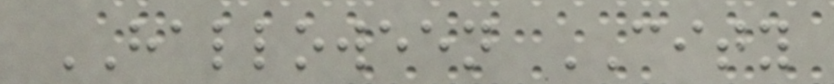HALLOWEEN CITY
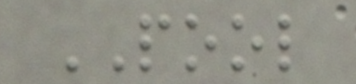POOL
